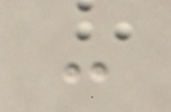-
